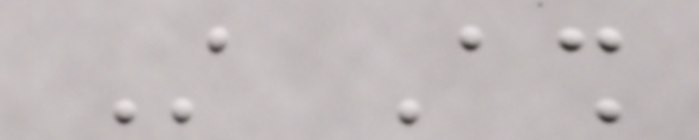Still Ash
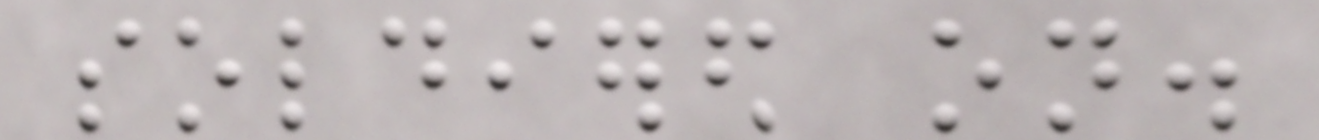soldiered on.
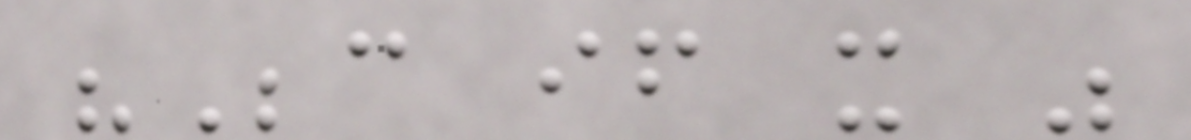"Because if it was
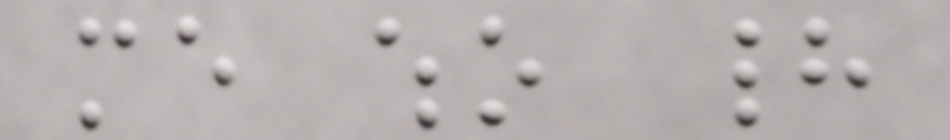me who had
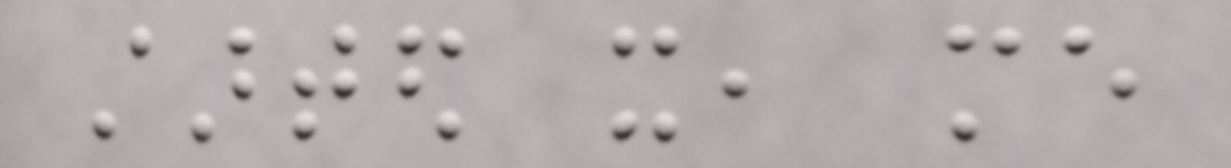started it, me
